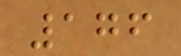176
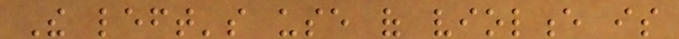The left's use of violence is
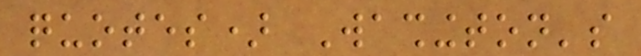quotes) Washington's
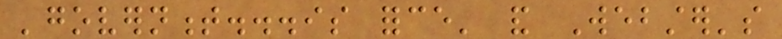'government...is force' and Webster's
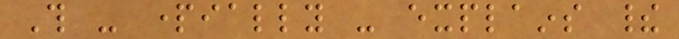This - partially - explains their
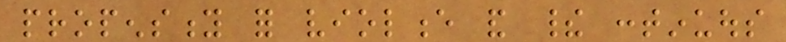propensity for violence and their continuous
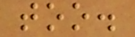too.
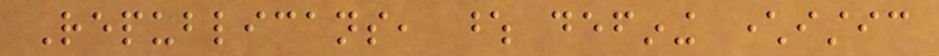Republicans, whose defining characteristic
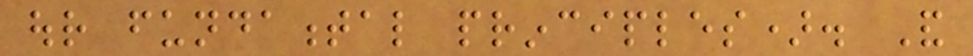our fundamental principles). And
